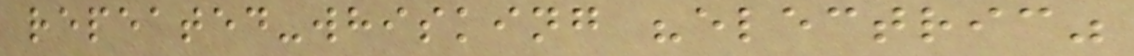repeated-whisking "electric"
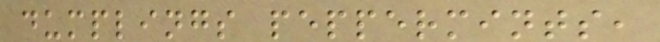dumplings peppermints,
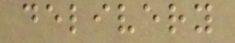delivery
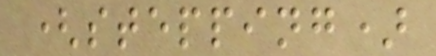(stepping)
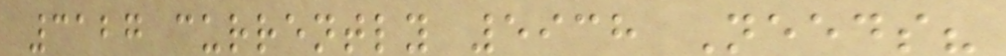3127 currently 5938 Needs?
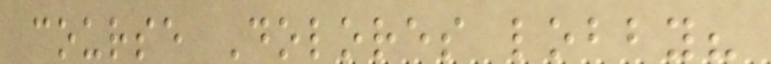course Dolores lobby?
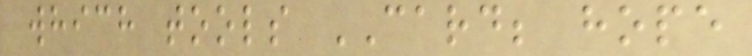which tools CARD; hope
